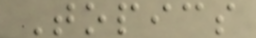Topics
